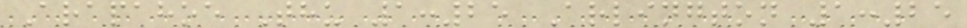Arapahoe Thu 1:25 Arlington 1:25
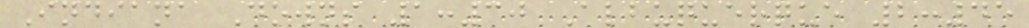Indiana Downs 1:30 Albuquerque 2:45
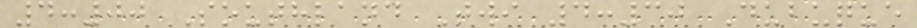4:00 Southland Twi 4:30 Dubuque
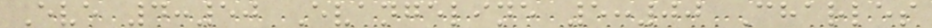Eve 4:50 Evangeline 5:00 Charles
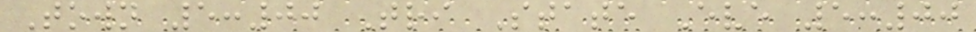Town 5:00 Tri State Eve 5:00
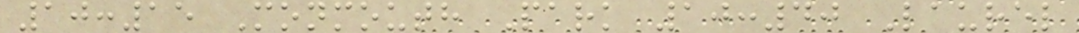10:15 Monmouth Park 10:40 Laurel
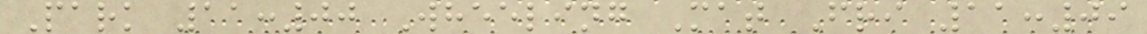Park 11:00 Wheeling Mat Fri 11:09
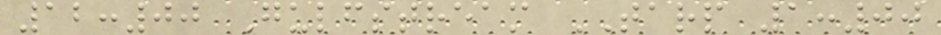12:00 Gulfstream TARP 1:00
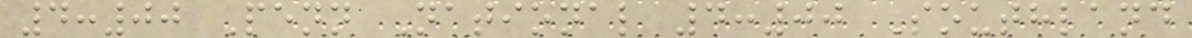4:00 Penn National 4:00 Southland
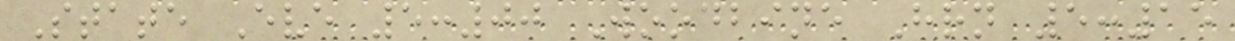State Eve 5:00 Woodbine Hrn 5:15
